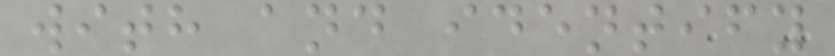with and identify
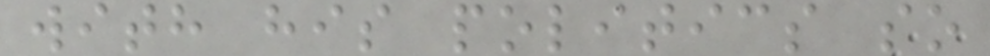with his politics so
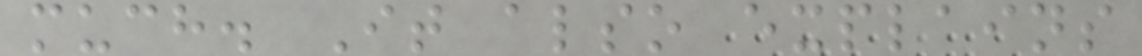much. It also explains
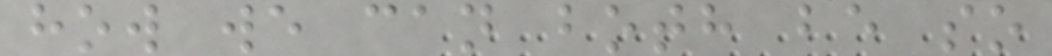how we can both be so
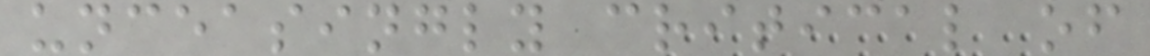unceasingly critical of
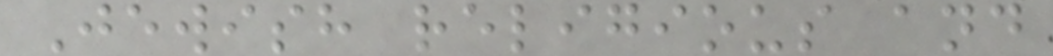Jewish religious and
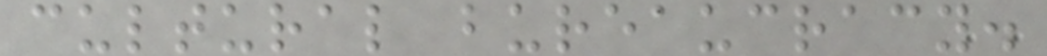cultural bureaucracy.
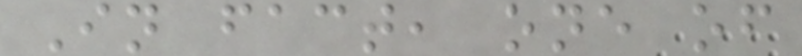In fact, one of
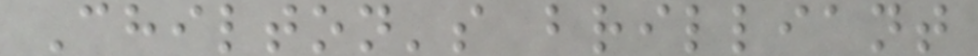Chilton's brilliant
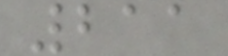211
